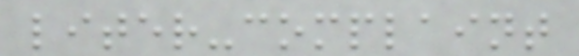liter-complaint
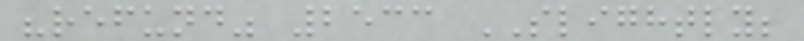"refund" 2533 SLIGHTLY;
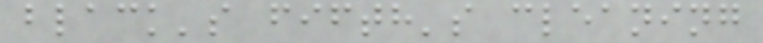black's fifth's cleaning
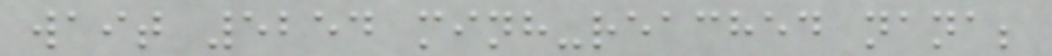wait 5254 minh-reached nana;
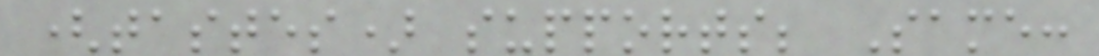(tastes) supports; Same:
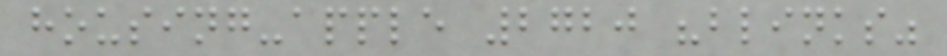housing-apple 2720 "blinks"
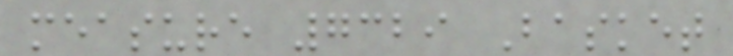measure 7329 Basket
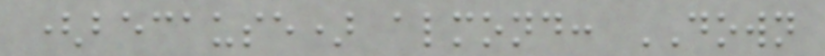(because) almond: DOWN
